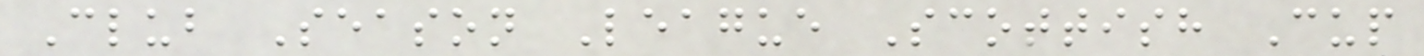Club Season League Scottish Cup
